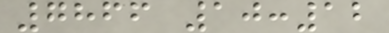7866 10:12
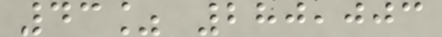43% 280,003
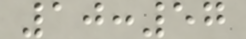10:57
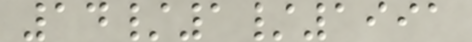14/1/1991
